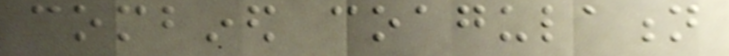combined coagulation
